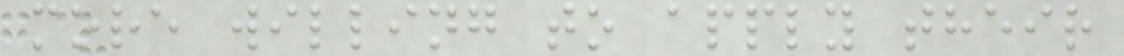more willing to apply their
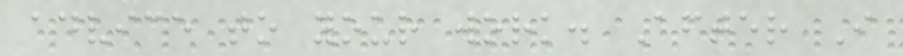advice to your work. After I
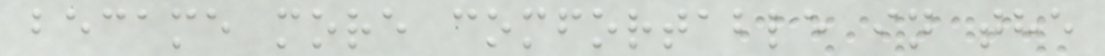became more comfortable in the
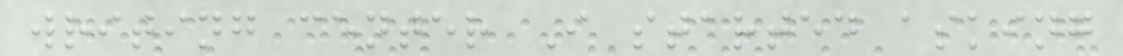writing center I started asking
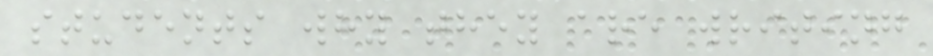students why they are writing
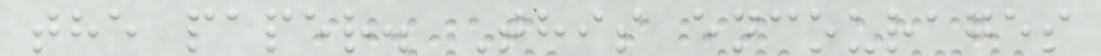the paper. This encourages
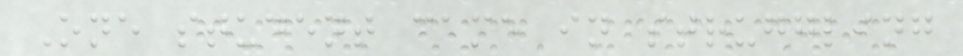One student came in struggling
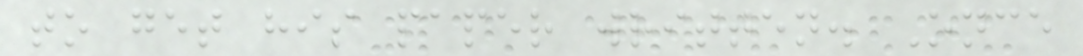to get his paper written. Once
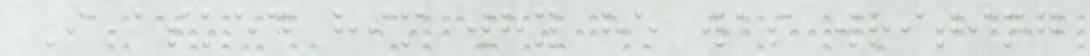I asked him why he was writing
